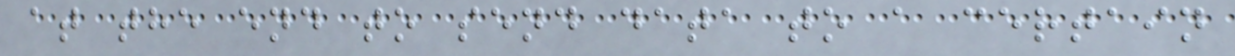at the end to send data to a certain
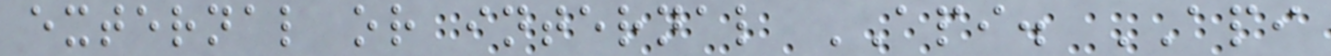external or internal API. API
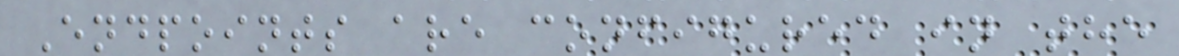Endpoints are configured in the
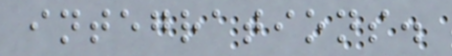integrations.
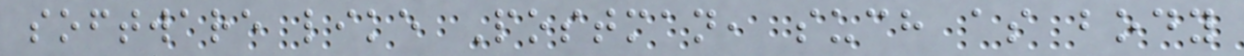software like Postman, such as body
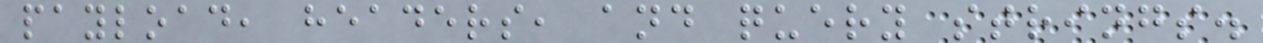payload, headers, and query strings.
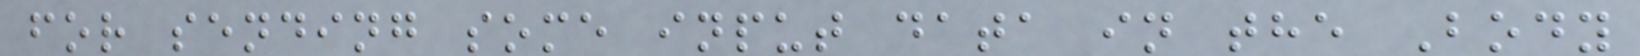for sending some input data in the Body
